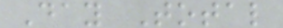Day Total
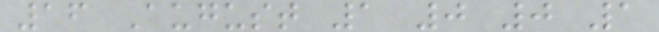16 August 1 0 0 1
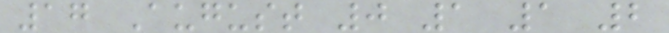17 August 0 1 1 2
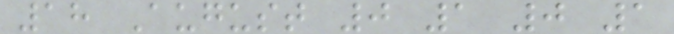18 August 0 1 0 1
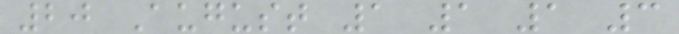20 August 1 1 1 3
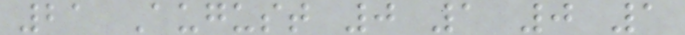21 August 0 1 0 1
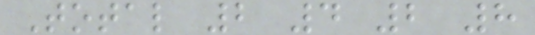Total 2 4 2 8
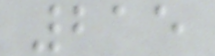215
